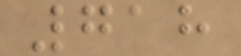718
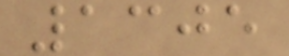1305
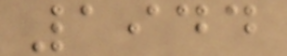1944
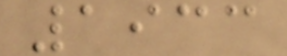1933
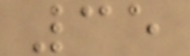35
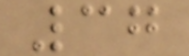37
